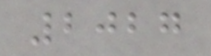2027
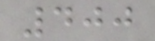400
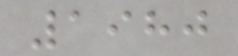1980
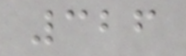326
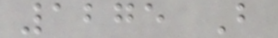1275 B
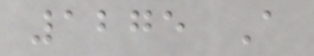1275 A
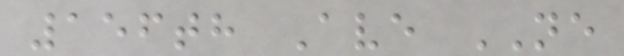156th Ave NE
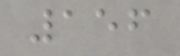156
